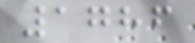1786
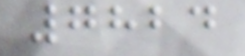7824
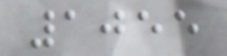1055
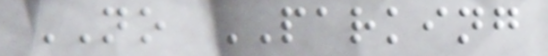NO PARKING
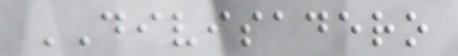DIVISADERO
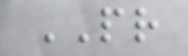PR
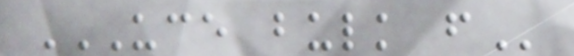UCE BULK F
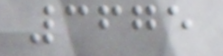3675
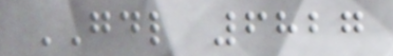GDL 6827
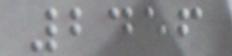2456
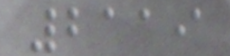2119
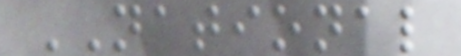NATIONAL
